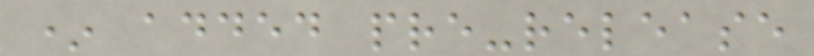* added pre-release
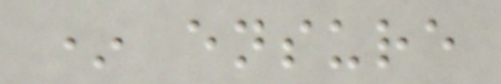* ensure
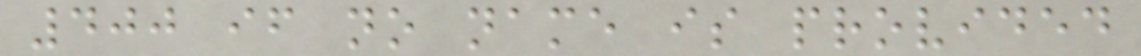400 if no name is provided
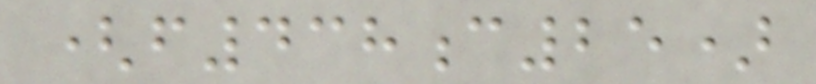(f438c25)
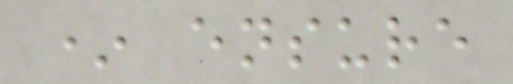* ensure
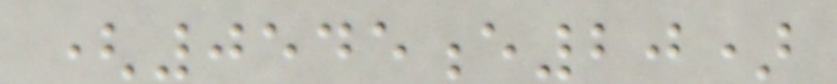(0545e20)
